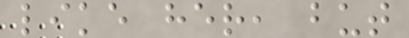like her, but
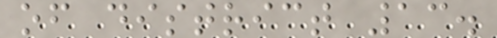of district 13.
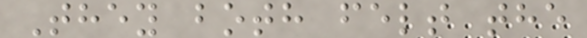They both felt the
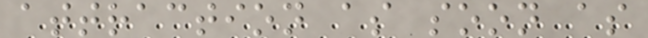attraction as soon as
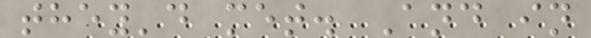they'd met. And in
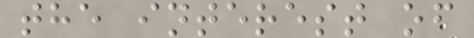the interest of
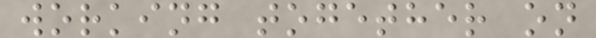working together on
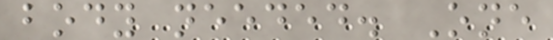body needed. One
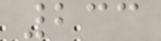233
